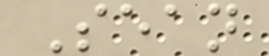Sean
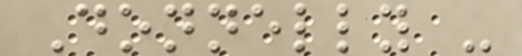Donnelly -
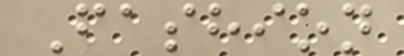Fashion
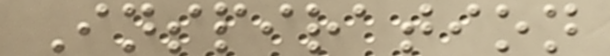Inspiration
